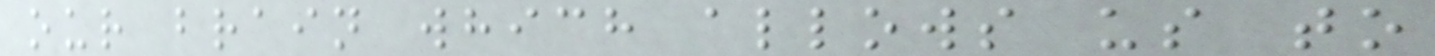our brain which allows us to
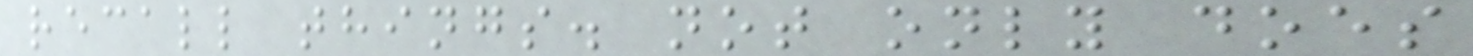recall things. not only does
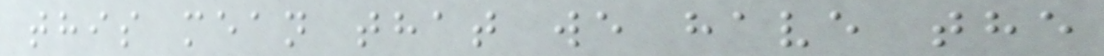this mean that we have the
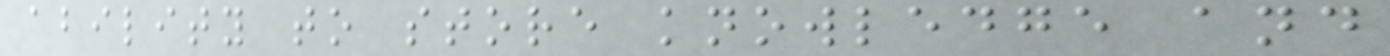ability to store knowledge and
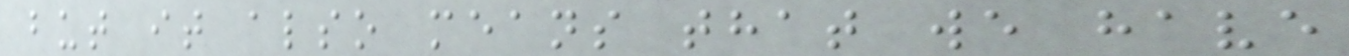but it also means that we have
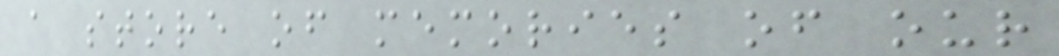a store of memories of our
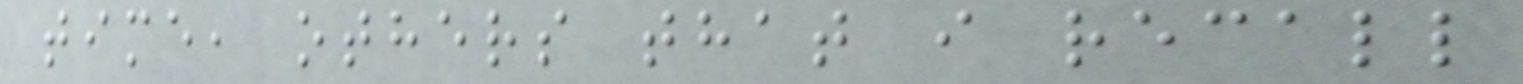time, others that i recall
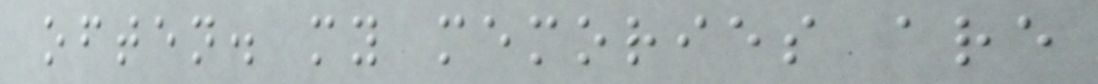often. my memories are
